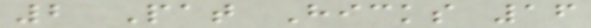2 Pat Hicks 16
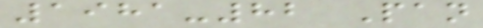1981-82 Pan
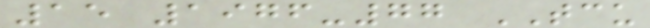15 1976-77 TCU
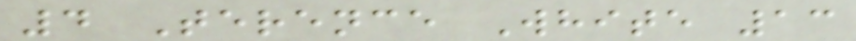4 Terence White 13
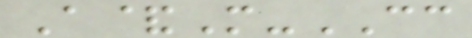A&M-CC
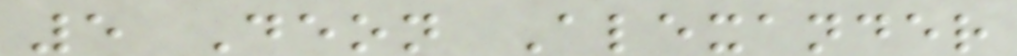5 Deon Alexander
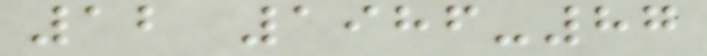12 1986-87
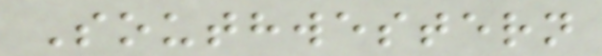Southwestern
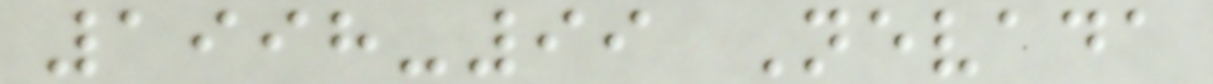1998-99 Nevada
